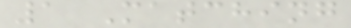1 Matching
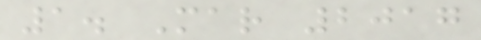1. Mar 2017
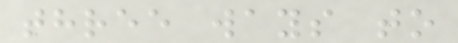three ways to
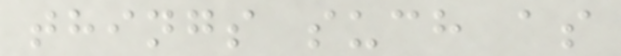things such as
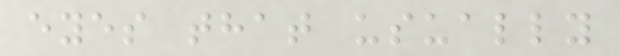eyes that usually
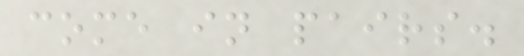come in pairs.
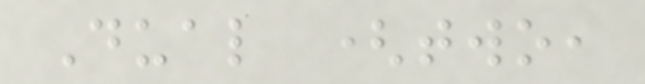Dual (two,
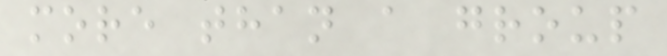more than a group
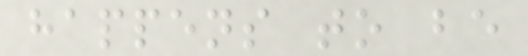happens to be
